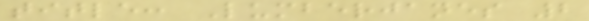title: Lumberjanes 2
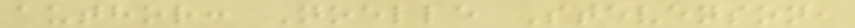author: Noelle Stevenson,
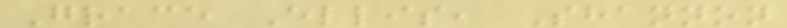Grace Ellis, Shannon
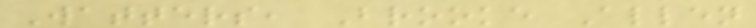Watters, Brooke Allen
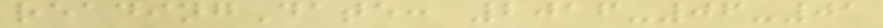readingDate: 2016-06-01
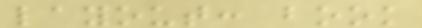layout: book
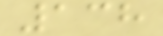138
